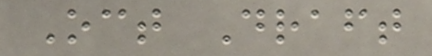Oct Draft
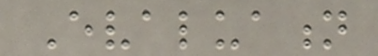Evaluation
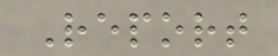Report
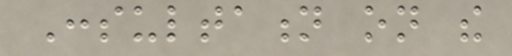Consultation on the
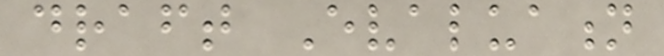draft Evaluation
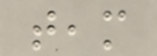team
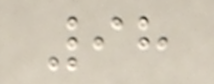98
